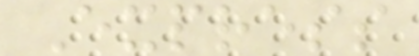Express
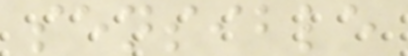sensible
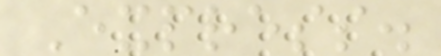Express.
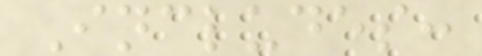Includes:
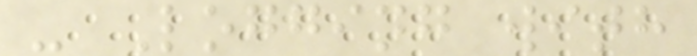- Logging with
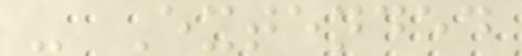- Extended
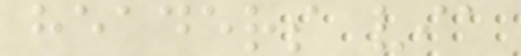headers via
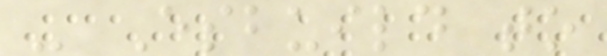- Esbuild to
